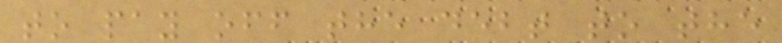to pay off the debt to the
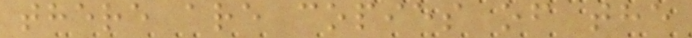there are copies of the
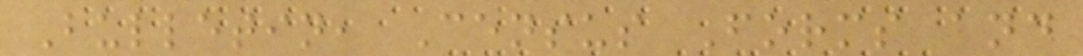Bulletin, Census Forms and
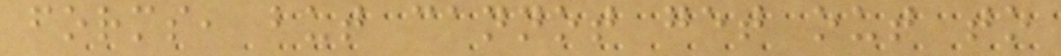forms, but cannot get out to
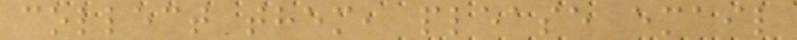collect them, please email
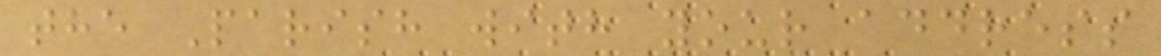the Parish with your address
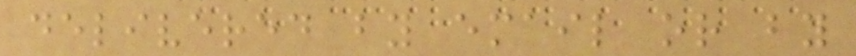delivered by email or by
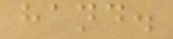hand.
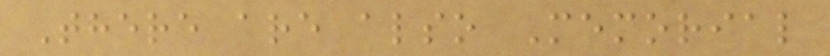There are also Memorial
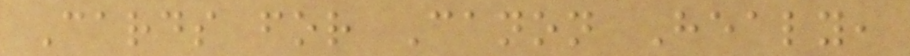Cards for Canon Healy,
